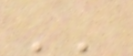''
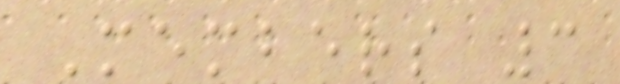Members 3
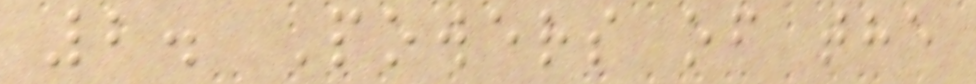2. Powers of the
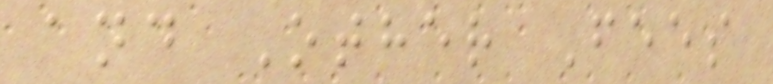and Other Fees
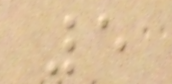5
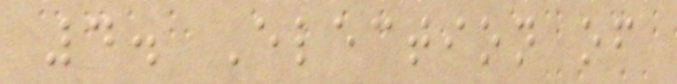4. Election of
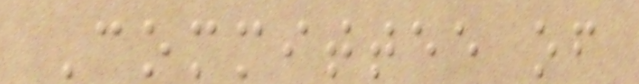Committee of
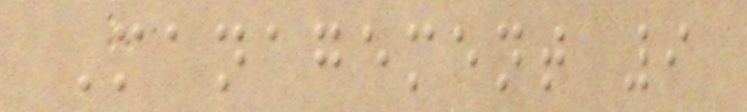Management 9
